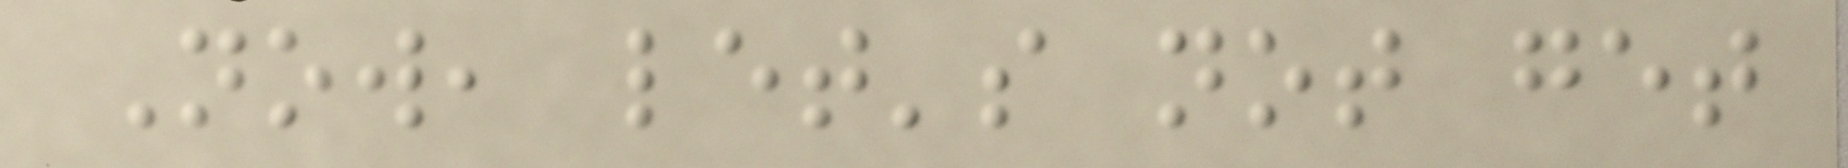Now, let's not get
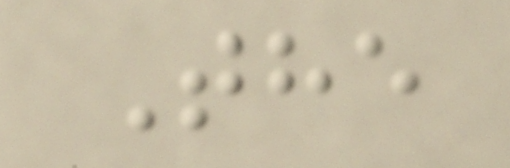The
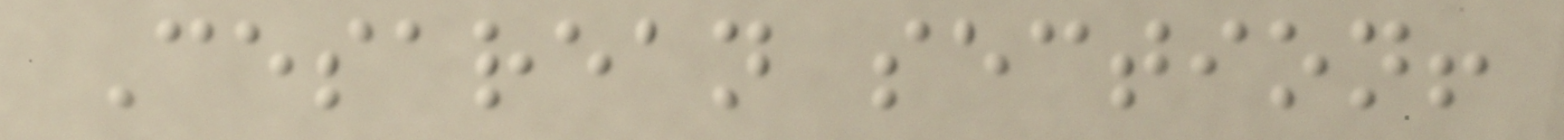Cesarean section!
